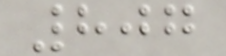807
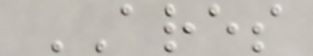ARES
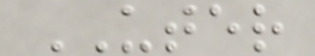UTER
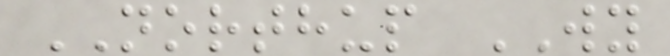NORTHUP WY
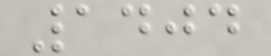1404
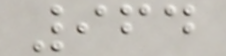964
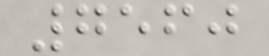7560
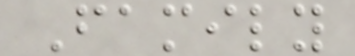Family
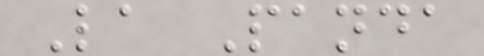La Panda
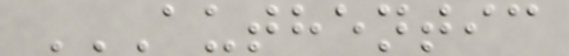AUTHENTIC
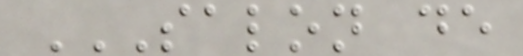SALON DE
